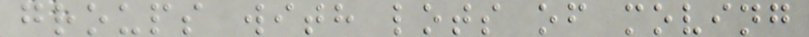groups with lots of moving
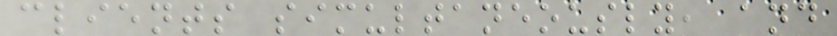clients simultaneously, and
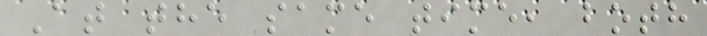At the same time, both
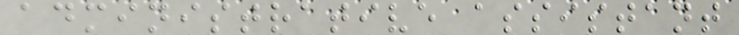administrative assistant
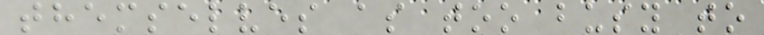themselves as too busy to
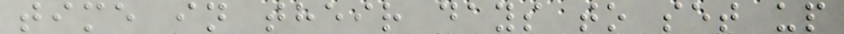time in their days to set up
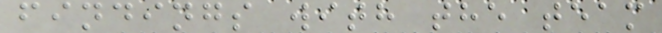findings with the team
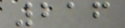216
